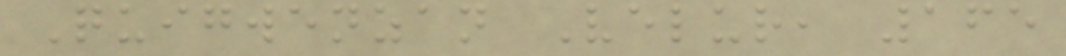Quigwenzan Velur, 165
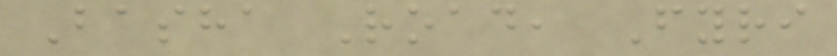Basha Road, Fyri
